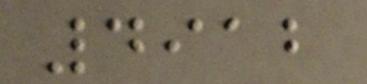4912
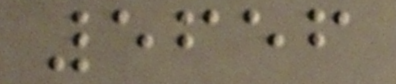5656
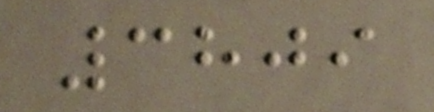3809
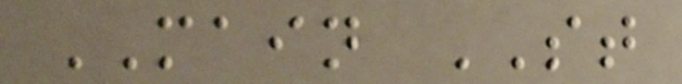MAIN ST
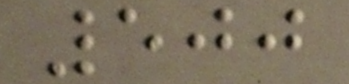500
